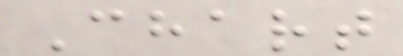Chart
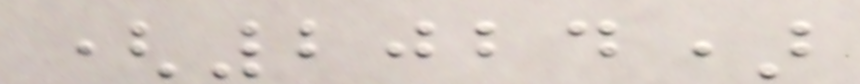(2024)
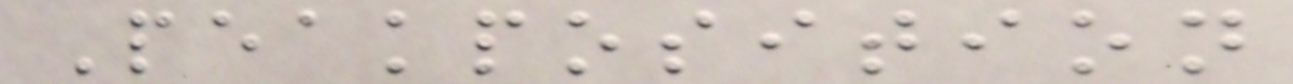Peakposition
